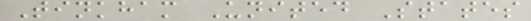Tinkham United States
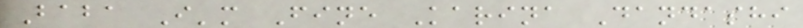Baba I'm Fine Karina Dandashi
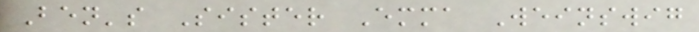Ben's Sister Emma Weinswig
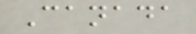Canada
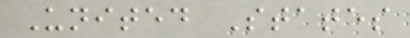United States
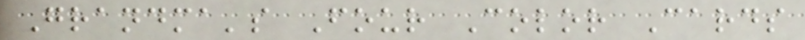Grandma's Four Color Cards
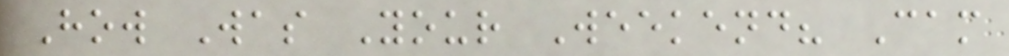How Was Your Weekend? Cam
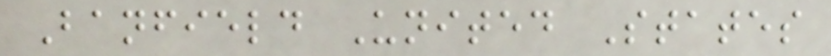Banfield United States
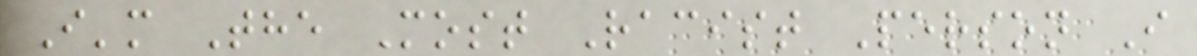I'm The Most Racist Person I
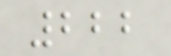222
